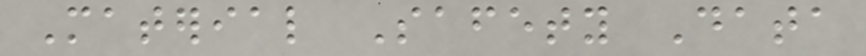Material Safety Data
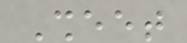Sheet
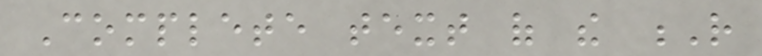Complete text of the R
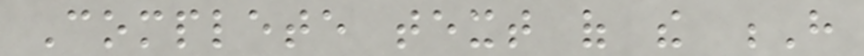Complete text of the H
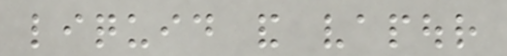liquid and vapour
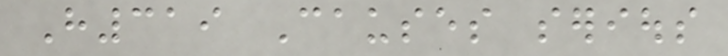H319 Causes serious
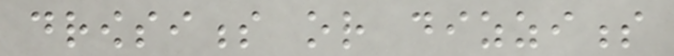drowsiness or dizziness
